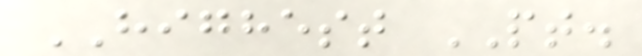HIGHEST PT.
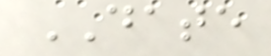DATE
